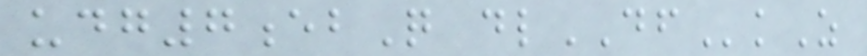udg7ebQ dlDFkZ
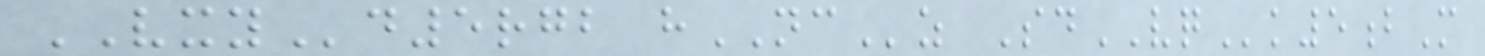VXYd5rgb hNCz SdVQk5bM
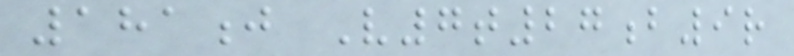181j V7t27b9r
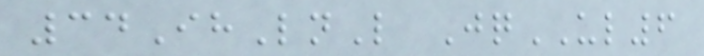34IhLnL JqUL6
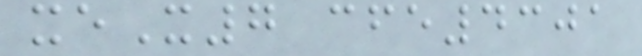xeX7 cfe4301
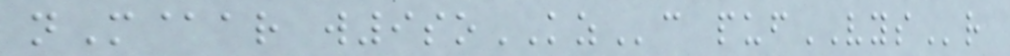nM@ar w9soKZc pufVYSr
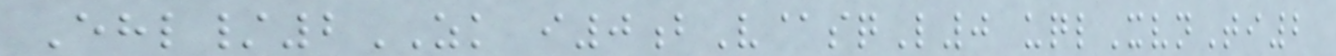Ehl/2ZK i0bV@sqL0 uqlXvnTi2
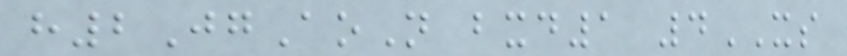h2JgAoN bxd1 4XS
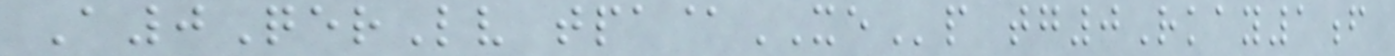A0QerLv tpa@XEp tg0Rkay1f
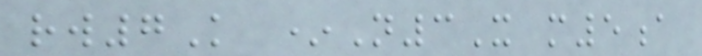rw7K *N3X m5a
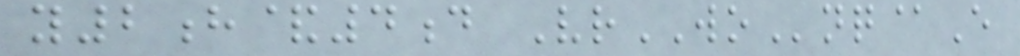y2h&4d VrWOnq@E
